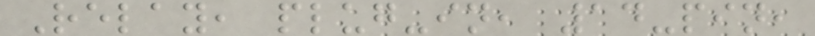Relay, plug-in, 14-pin,
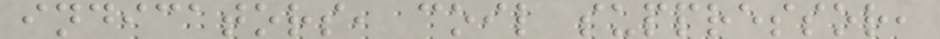indicators, coil suppressor,
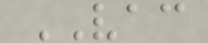VAC
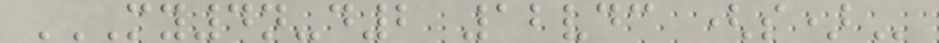MY4N-D2 12VDC (S)
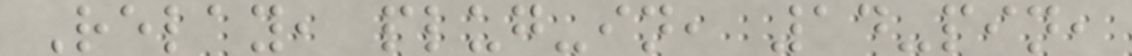Relay, plug-in, 14-pin,
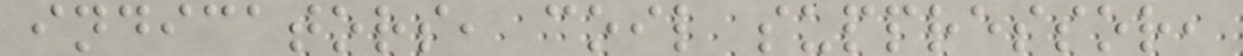indicators, coil suppressor,
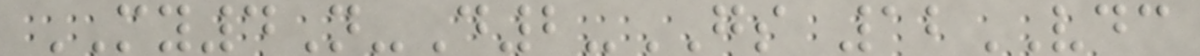MY4N-D2-GS 12VDC
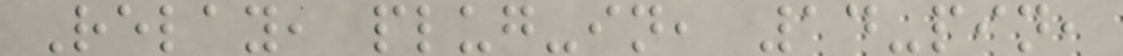Relay, plug-in, 14-pin,
